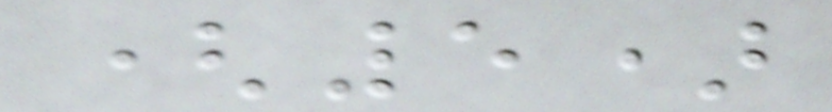(5)
